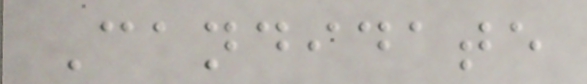Candidate
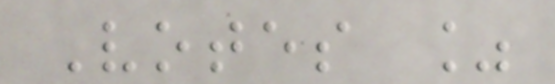Votes %
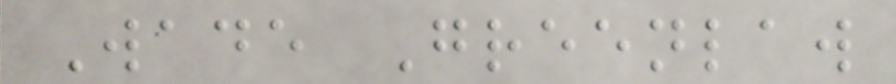Wade Greenlaw
